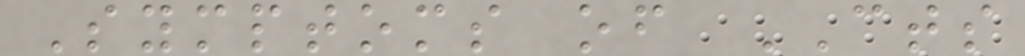Symptoms of CTS
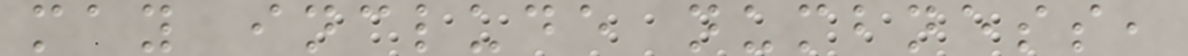may include numbness,
